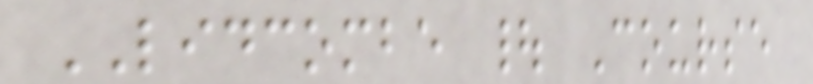LIDCOMBE | Course
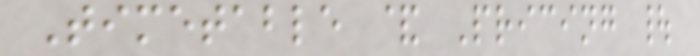Timetable & Pricing |
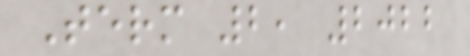Term 2, 2022
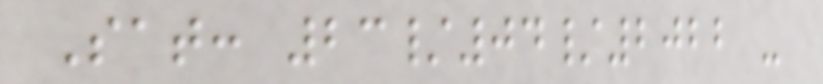Sat: 23/04/2022 -
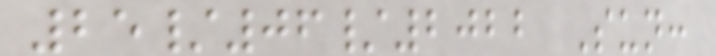25/06/2022 Sun:
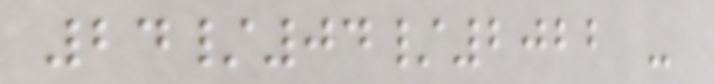24/04/2022 -
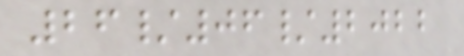26/06/2022
